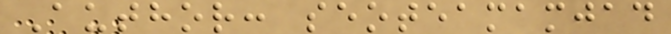Author: seoteamamjad
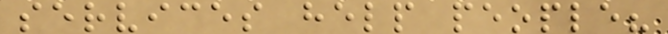services help people?
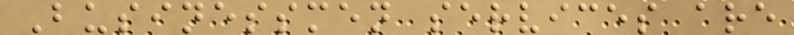Businessmen services are
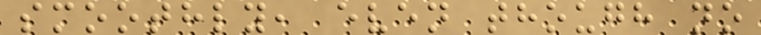smoothly, even though no
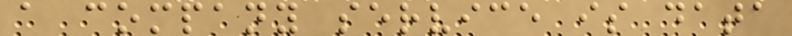a company service is data
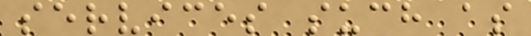services such as
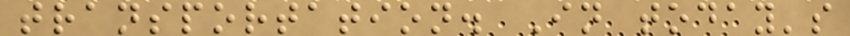transportation. In today's
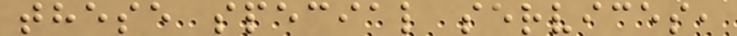these special services,
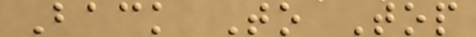Back To Top
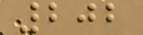202
